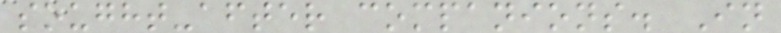sought-after companions. In
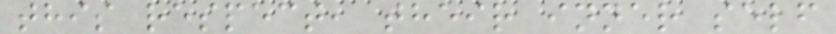this respect, their inner self
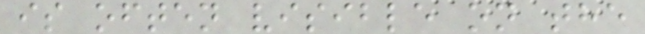is often visible on the
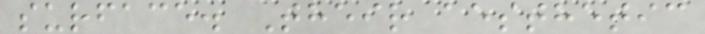surface. Their aesthetic
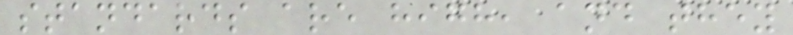standards are high, and they
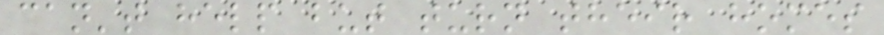can't help but turn their homes
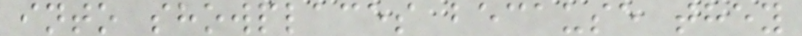into showplaces because they
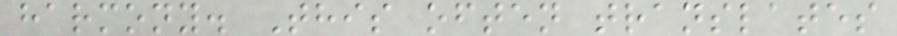harmony. This often translates
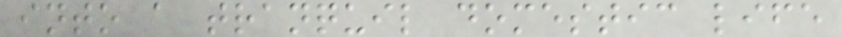into a tranquil domestic life
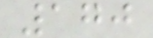170
